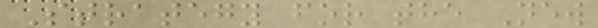Strategy for the New
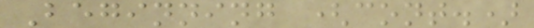Beginning (cont.)
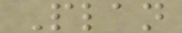Plan
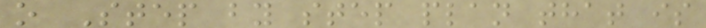o Step by step plan that is
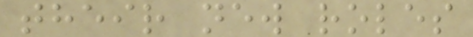their new roles
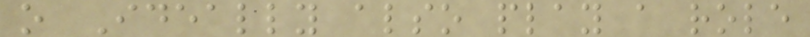o Ideally also play a role
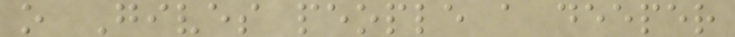o Gives people a deeper
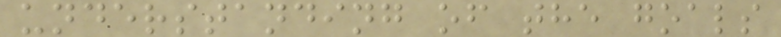understanding of the goals
